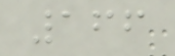166
